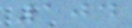104
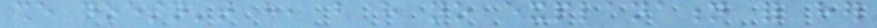she doesn't have, but have no explanation for her
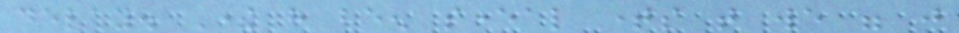delay. There have been several times that we were just
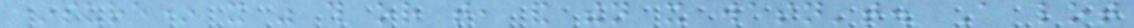*sure* it was this or that, and then it wasn't. A lot
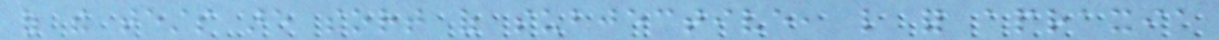of the tests are sort of subjective, like for apraxia
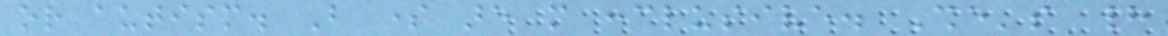or autism. But some are more conclusive. She's had
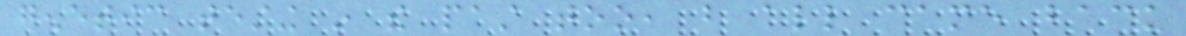genetic testing in the past too, but all came back
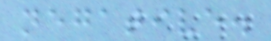negative.
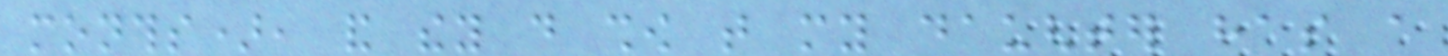months), and they do show that my daughter has a
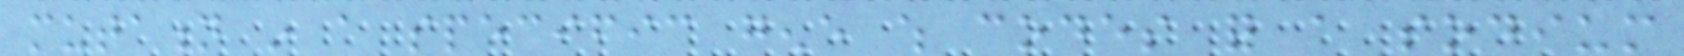mutation in a specific gene which codes for a sodium
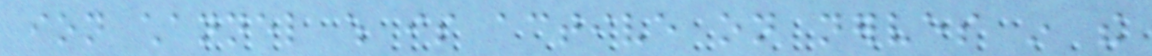ion channel which is active on nerves in the
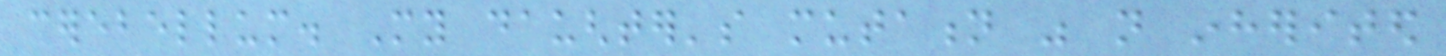cerebellum. My daughter's mutation was not inherited
